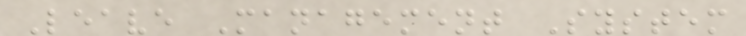Leave Management System
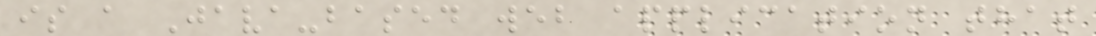is a Java-based web application that
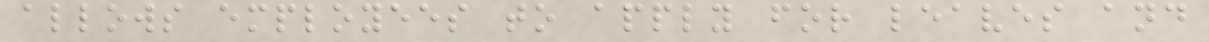allows employees to apply for leaves and
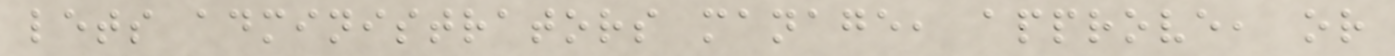lets administrators manage, approve, or
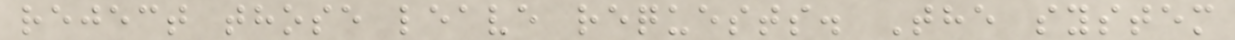reject those leave requests. The system
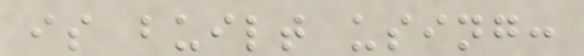is built using:
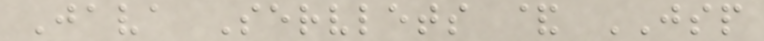Java Servlets & JSP
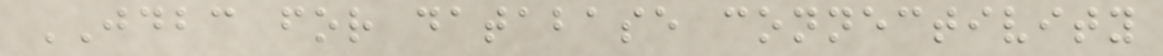JDBC for database connectivity
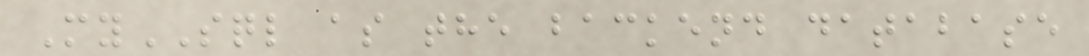MySQL as the backend database
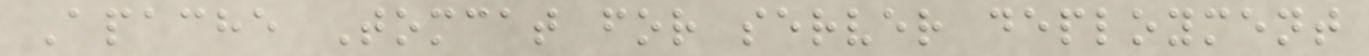Apache Tomcat for server deployment
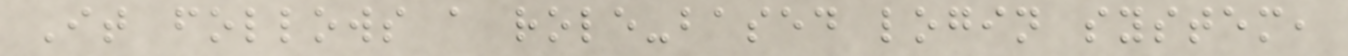It follows a role-based login system,
